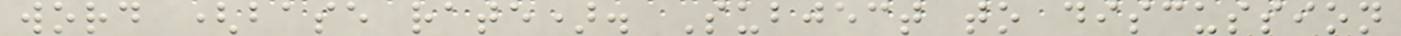word (base rate). Subject to discussion
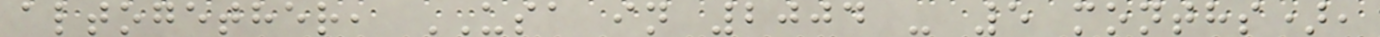altogether, USA in 2004 - 5 months),
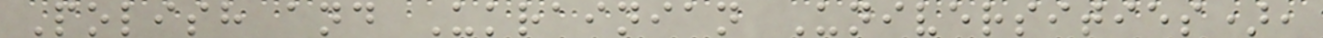Polish and Ukrainian Universities),
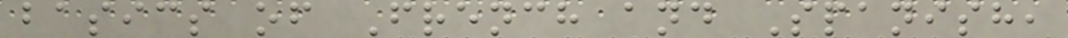basics of French and Spanish,
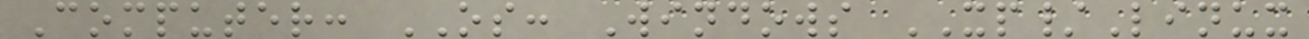Computer: OS: Windows XP/Linux
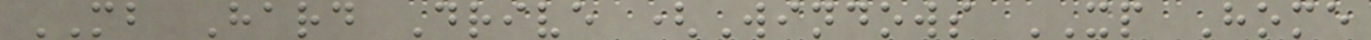MB Hard Drive (Windows XP Home
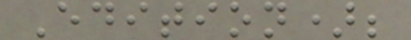Edition);
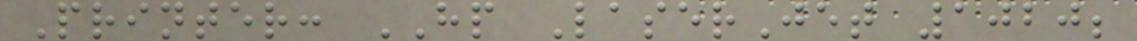Printer: HP LaserJet 1020;
